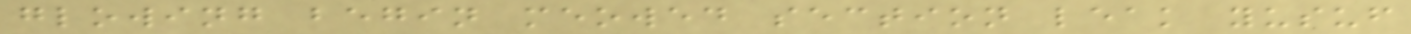glowing begin meowed section leak yusuf
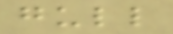gull
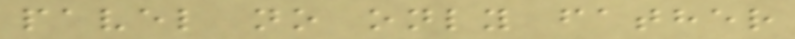pavel no only father
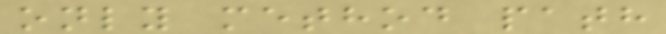only method path
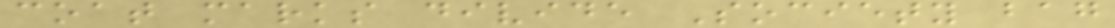coat marks divide Society bag
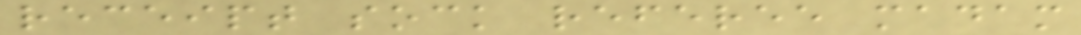receipt sock referee madam
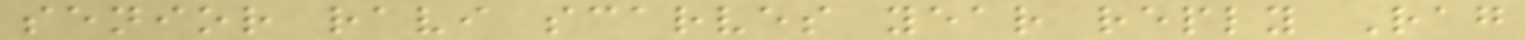senior ravi scarves year reply Rag
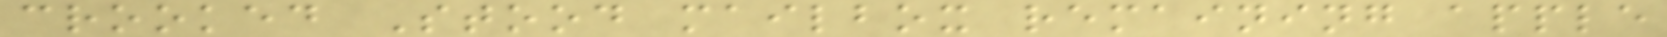crooked Stood mailbox remaining apple
